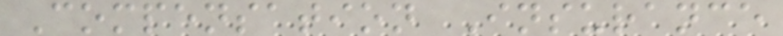Compensation Insurance
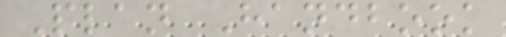Plan Handbook
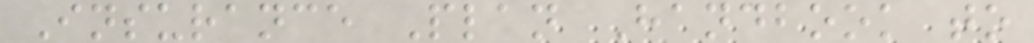Insurance Plan Handbook to
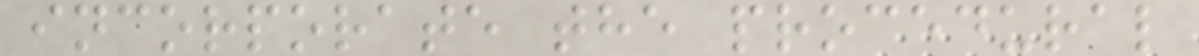incorporate the procedural
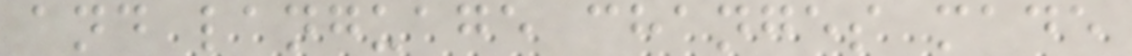and language changes made
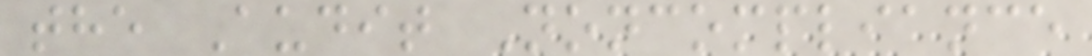the Audit Noncompliance
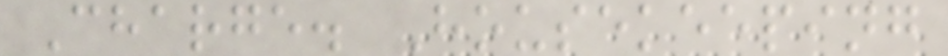Charge. Housekeeping
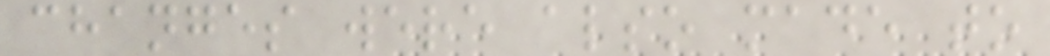changes were also made to
